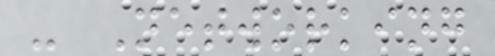- Networking
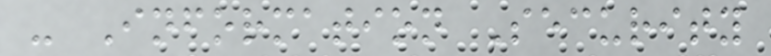- Information Security
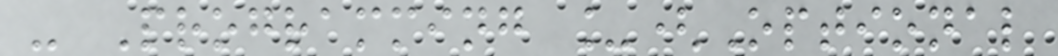- Programming _(Optional
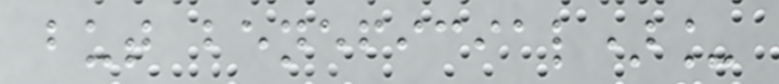but beneficial)_
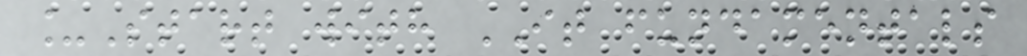_Start with IT fundamentals
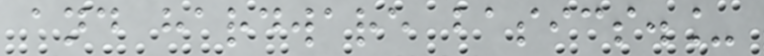and hardware basics._
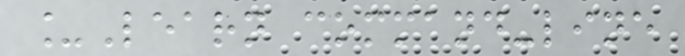_Learn command-line
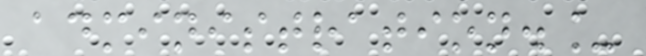administration._
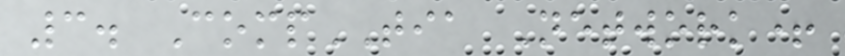3. CompTIA Network+
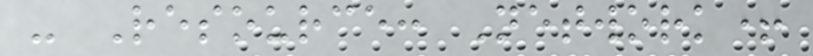- Resource: Network+
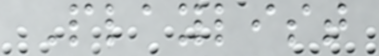Playlist
